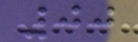00
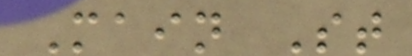Main St
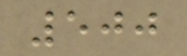500
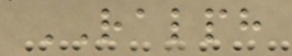RALPH
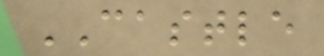CASTLE
